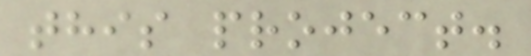this project.
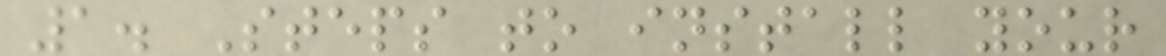1. Steps to install your
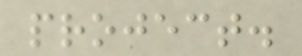project.
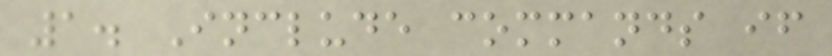1. Include commands if
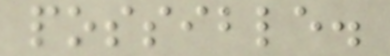possible.
